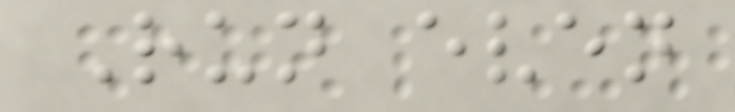Run even
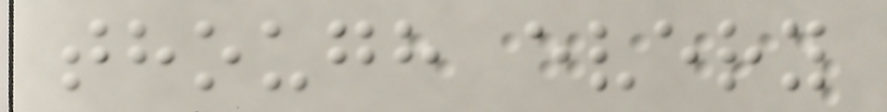though every
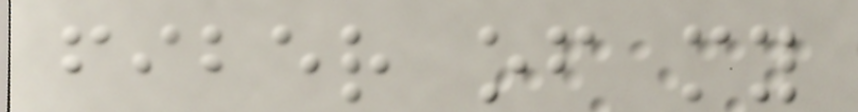fiber of my
